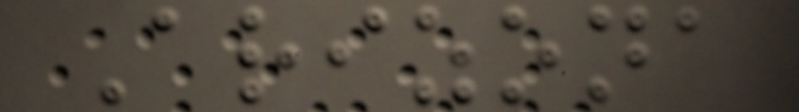Arizona
